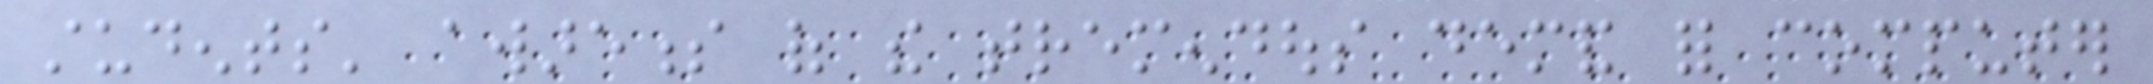students' awareness of the tremendous demand for computer
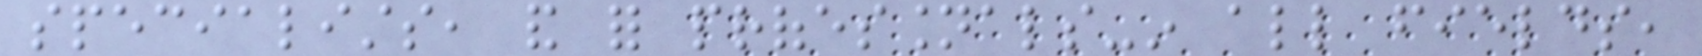specialists, and for professionals-in all fields,
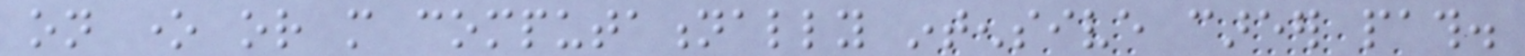on one or more computationally intensive career path.
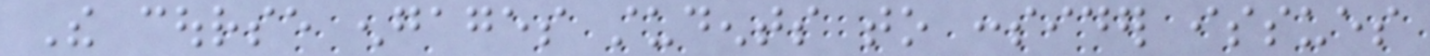The course engages students to consider issues
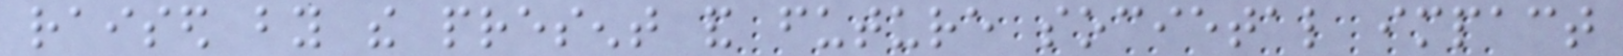raised by the present and future societal impact
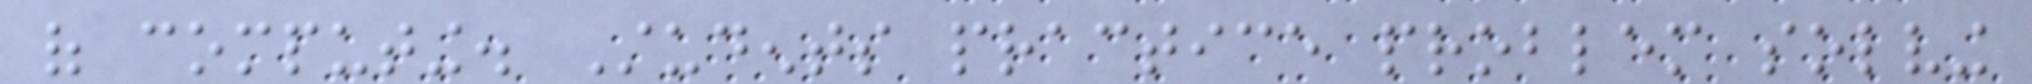of computing. Students practice problem solving
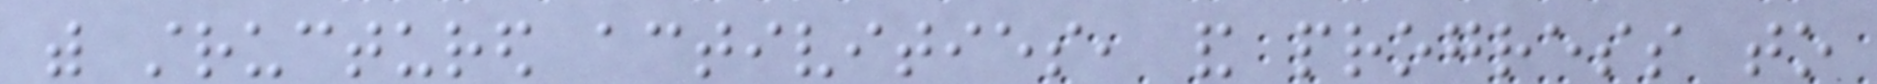with structured activities, and progress to
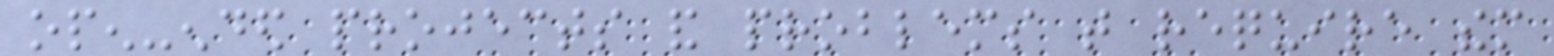open-ended projects and problems that require them
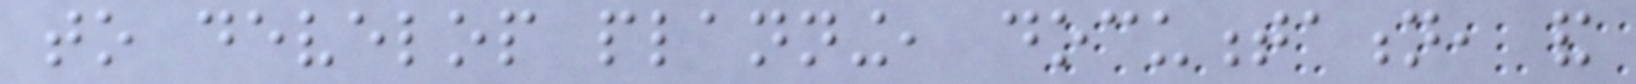to develop planning, documentation, and
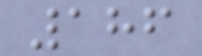186
